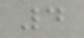4
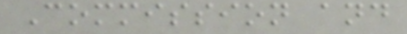Commission and
